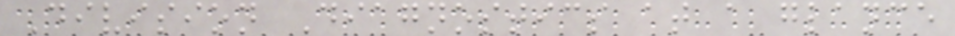Division Diagnostics at a glance
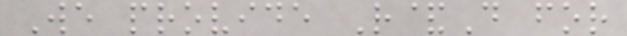We provide R&D for
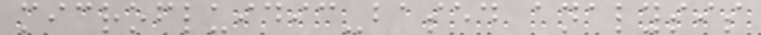microfluidic-based analysis
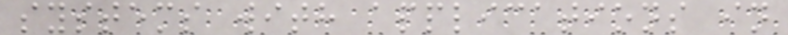systems with applications in
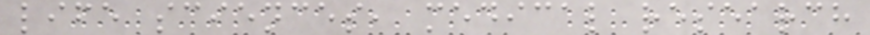life sciences, medical research
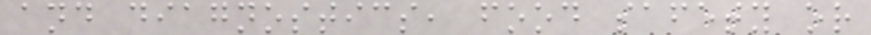and diagnostics, food safety or
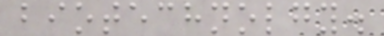biotechnolgy.
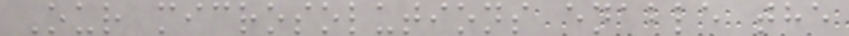Our microsolutions enable the
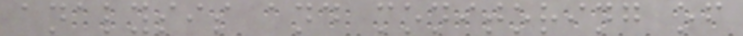analysis and monitoring of
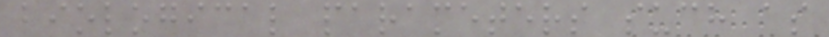biological parameters such as
